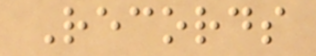Records
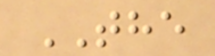THE
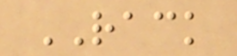RACK
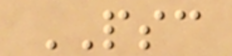PSC
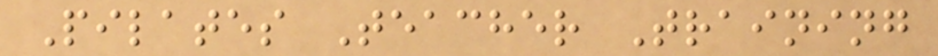Pilates Teacher Training
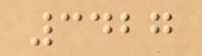3427
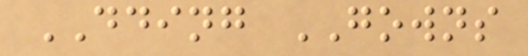DDING GOWNS
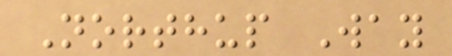Northup Way
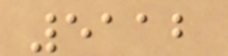5112
